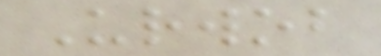Urwob
